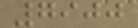7900
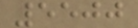5500
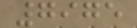7975
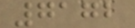7172
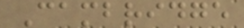Cambridge
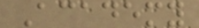Academy
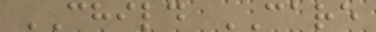CHILD CARE
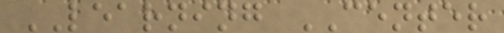LEARNING CENTER
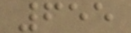655
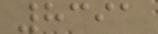8391
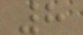8
